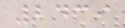2439
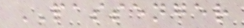PASSENGER
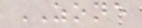ZONE
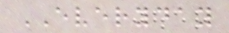EVERYDAY
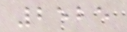2525
